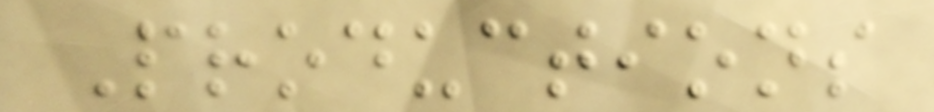Productions
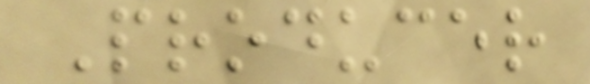Producer
